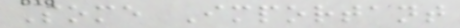Some Important
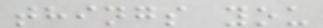things you
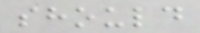should
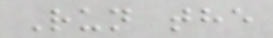Run the
